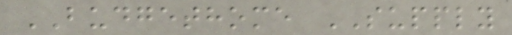BUDGETHOME SUPPLY
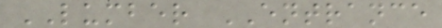LUMBER ENTRANCE
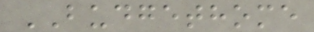BUDGETHOME
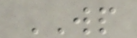WP
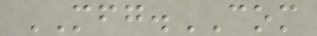MFG.COM
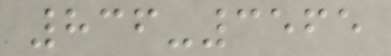836-3565
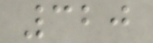320
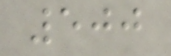500
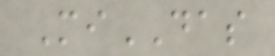MiDAS
